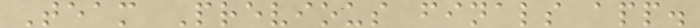Team Previous finals app.
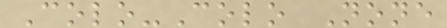Colo-Colo None
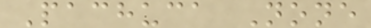Pachuca None
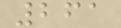261
